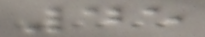45
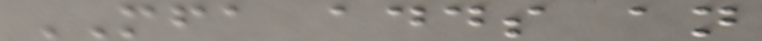MFA adds an
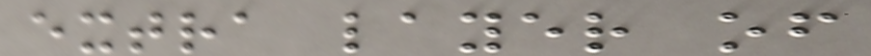extra layer of
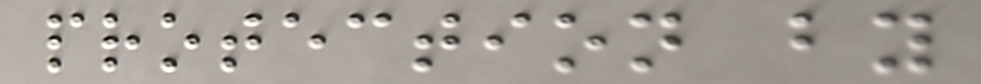protection by
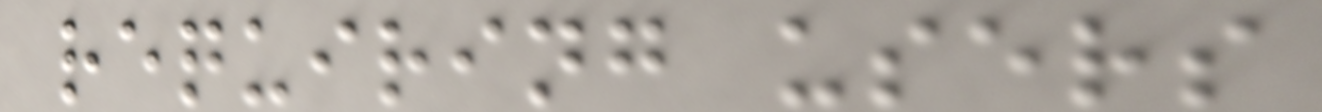requiring users
